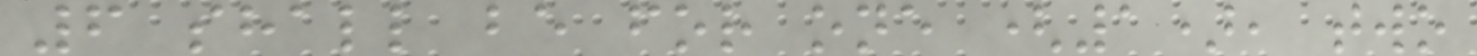6 shall be for one (1), two
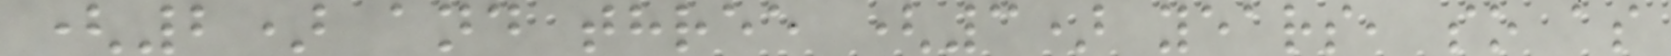(2) and three (3) years, so as
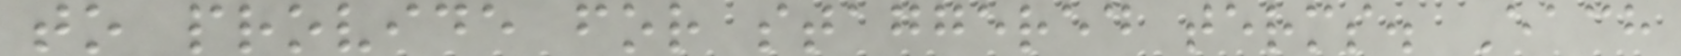to provide for staggered terms. Each
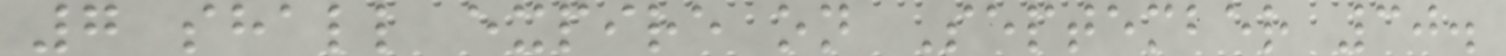7 shall expire on September 30.
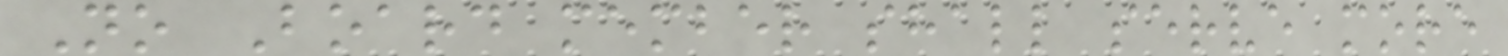No Board member shall serve more
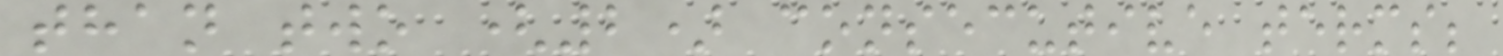than two (2) consecutive terms;
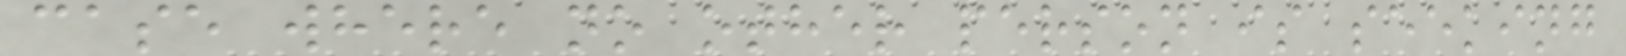case where no other person is seeking
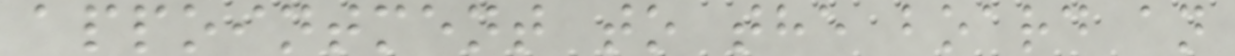appointment to the board an
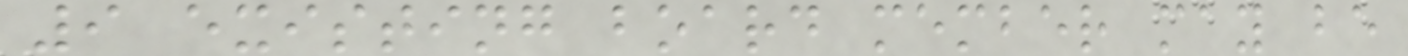9 existing board member may be
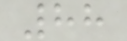88
